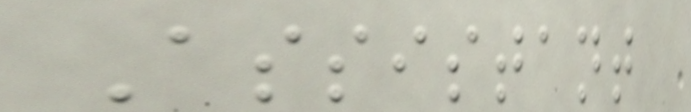Assistant
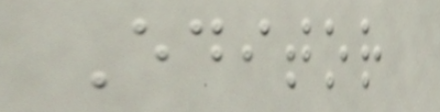Editor
